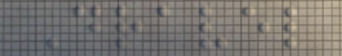Dravel
